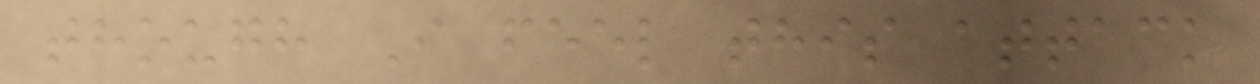though I feel this attack
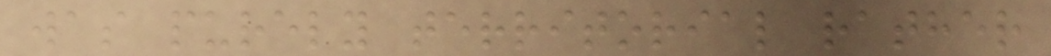was purely territorial rather
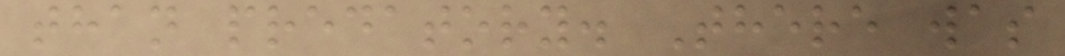than predatory. There was
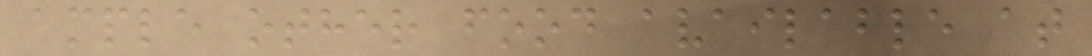ample other food available at
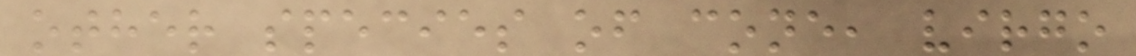other species of cone, virgo
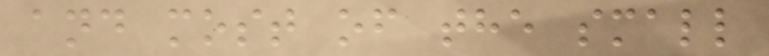and most of the small
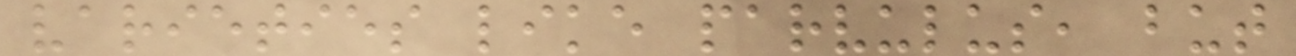varieties like parvulus, but
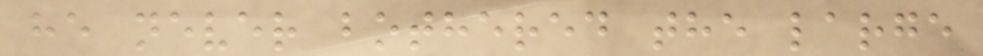he never bothered the large
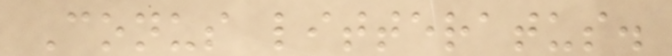Conus litteratus.
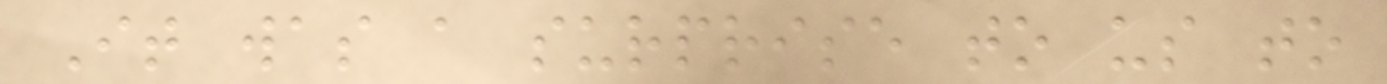It was a surprise to us to
